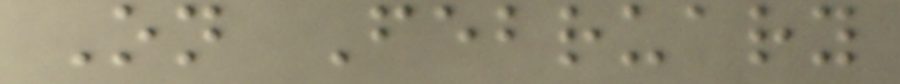On February
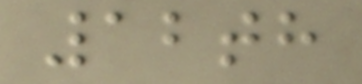12th
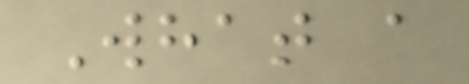What a
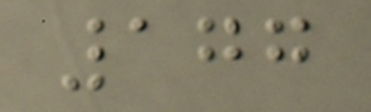177
